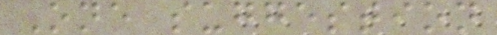One suggestion
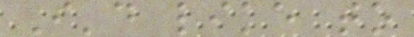I'd like to
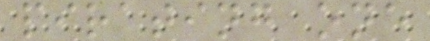pirating one
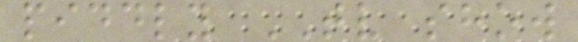piddly TV show
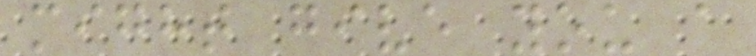might give you a
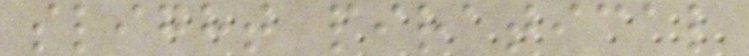slight piratical
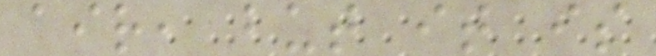air, but it is
